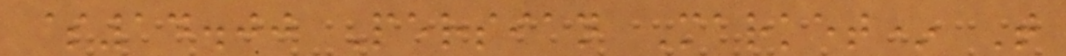$14.00 Persian Market* T
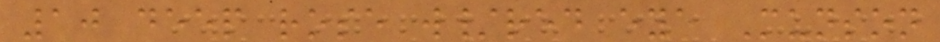10 deep rose w/red eye Munson
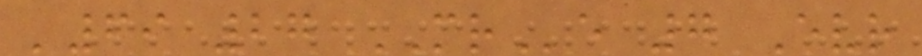'69 27 MRe 7 Evr
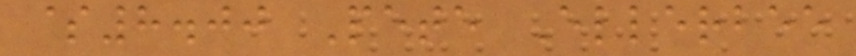$8.00 Pete Ellerbee
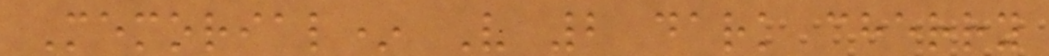Memorial* V 2 dark cherry
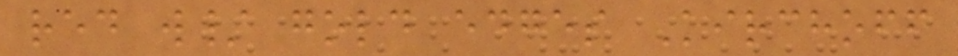red w/ gold edges Kirchoff
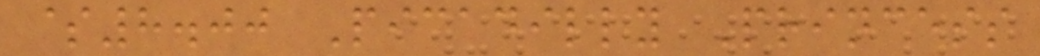$8.00 Picadilly Princess
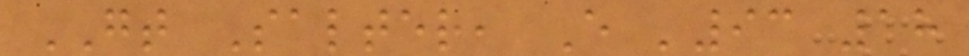GT Salter, E '93 18
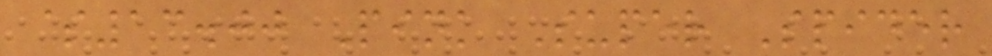$13.00 Pink Super Spider
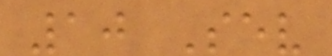10 Sev
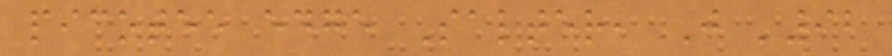picotee edge Salter, J '92
